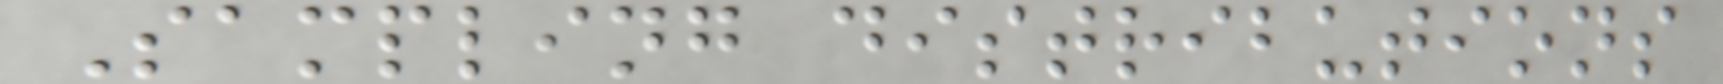Sampling distributions
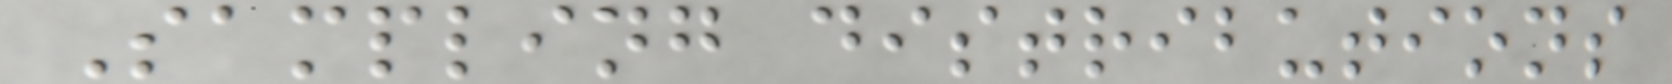Sampling distributions
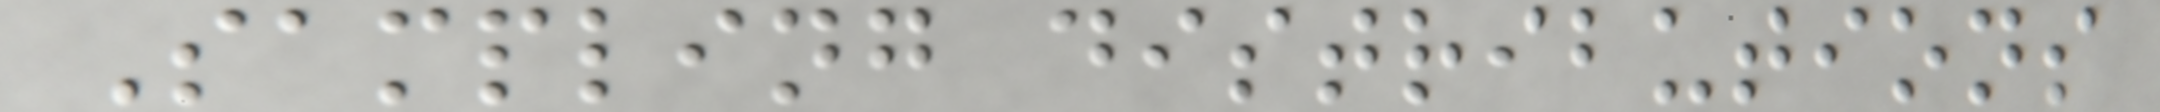Sampling distributions
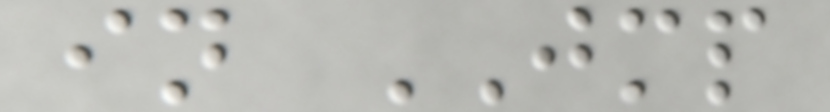in JMP
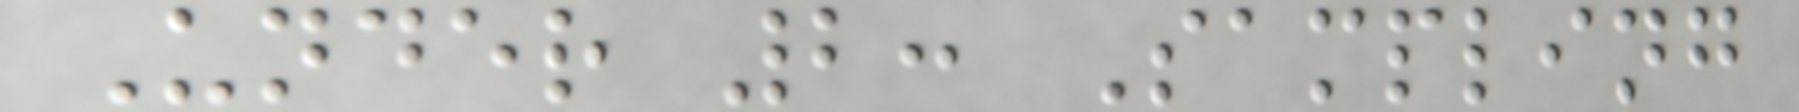Under 2: Sampling
